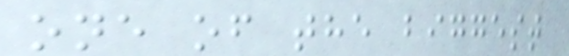one of the biggest
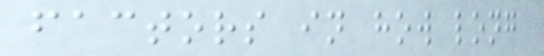factors in how long
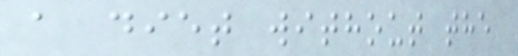a diet without the
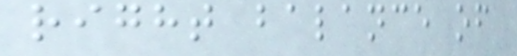right balance of
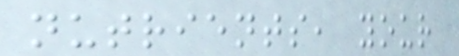nutrients, your
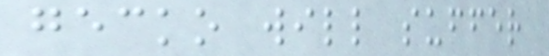gecko will suffer
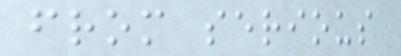from serious
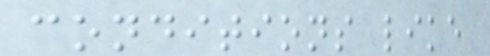conditions like
